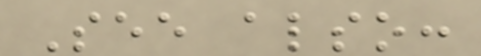See also:
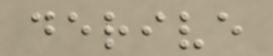derive
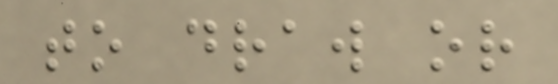to draw or
